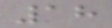18
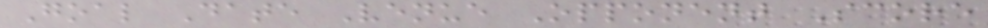Goal Date Venue Opponent Score
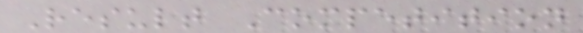Result Competition
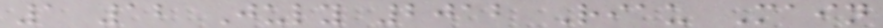1 12 July 2012 Riau Main
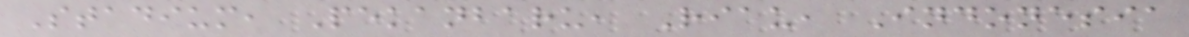Stadium, Pekanbaru, Riau, Indonesia
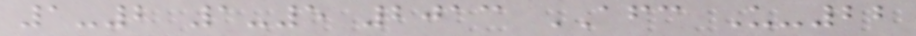1-2 1-5 2013 AFC U-22
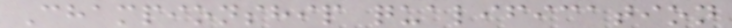Championship qualification
